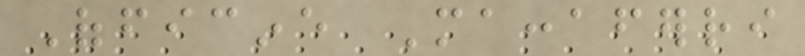Officine Maccaferri
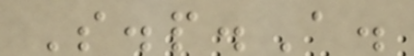S.p.A.
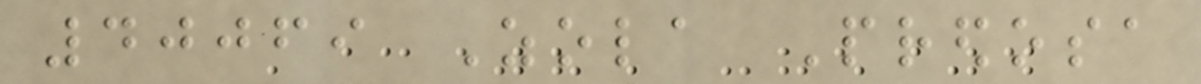40069 Zola Predosa
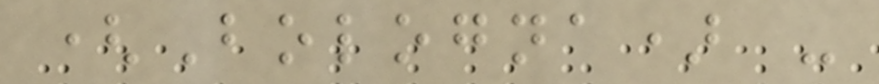(Bologna) -
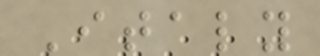Italy
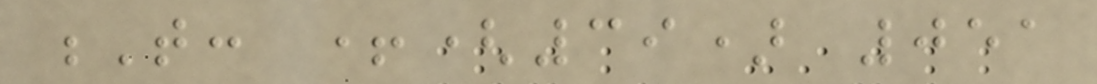T: +(39) 051
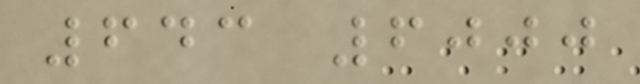643 6000
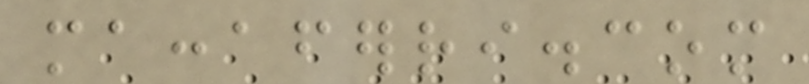maccaferri.com
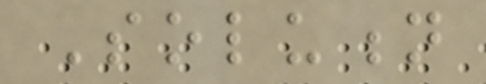Solution
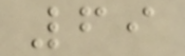69
